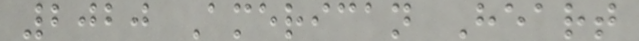2020 American Heart
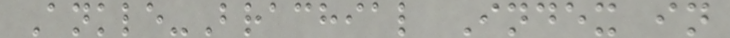Ankle-Brachial Index in
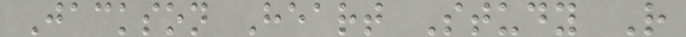Jackson Heart Study R
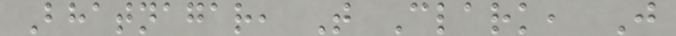Bhatnagar, T Clark, J
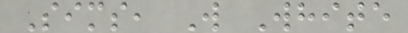Sims, W White
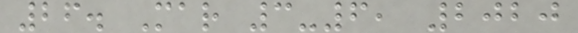26. Mar 3-6, 2020
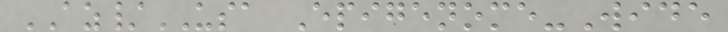AZ/USA Epigenome-Wide
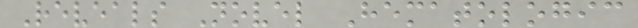Reveals Novel Hematologic
